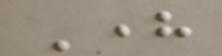Here
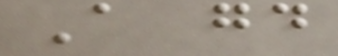A good
